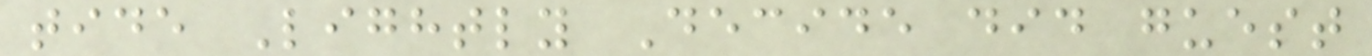tide Lightly Decide did guest
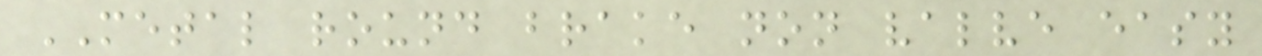METAL round brake non valve easy
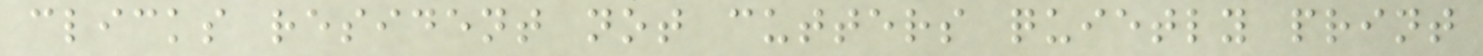clicks resident not cutters quietly print
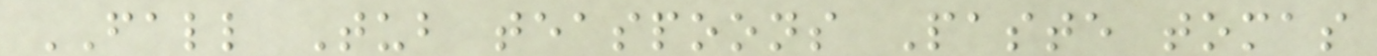FALL Tub teaspoons Paste tomas
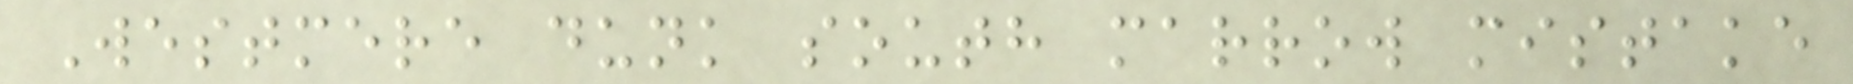Westmere dunk south marrow mistake
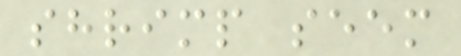shrimp seem
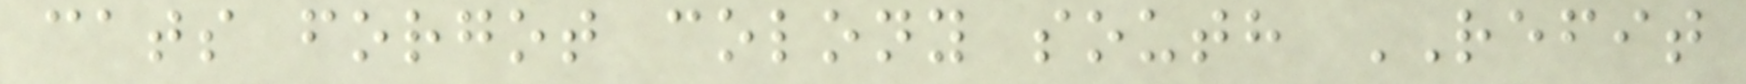cats forgot colony south REFIT
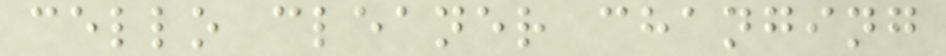cello cleaner changing
